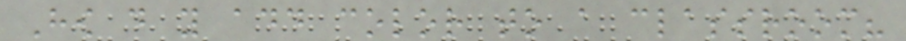How do you add color to a classroom?
